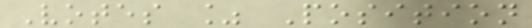Votes % Position
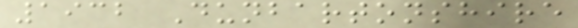1932 Dunbartonshire
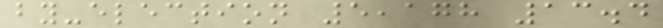by-election 5,178 13.4
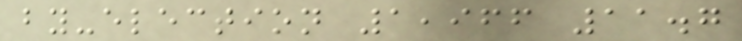by-election 1,966 11.7
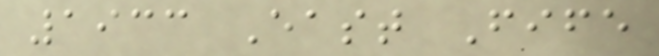1933 East Fife
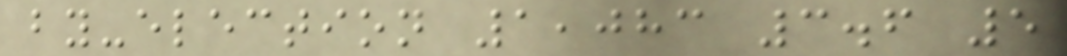by-election 1,083 3.6 5
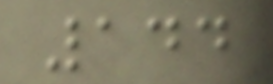144
